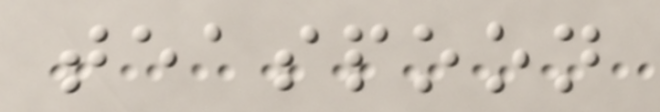teaspoon
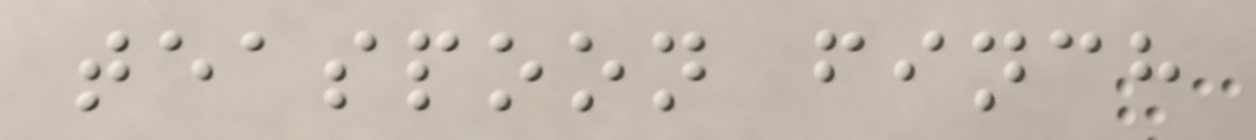teaspoon finch
